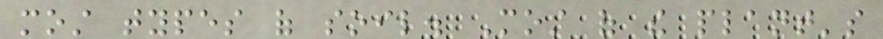most types of soil. Most of the plant's
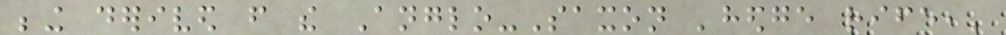being derived from the Anglo-Saxon 'hedge rife,'
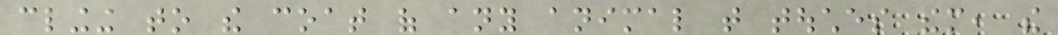clinging to the coat of any animal that touches them, the
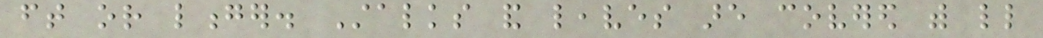ft or longer. Stalks and leaves are covered with little
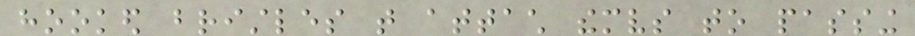hooked bristles that attach themselves to passing
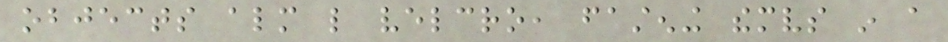objects almost like velcro, fastening themselves in a
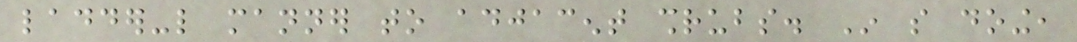ladder-like manner to adjacent shrubs. In so doing,
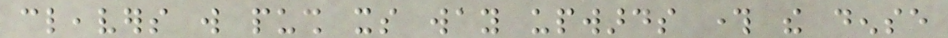cleavers will push its way upwards through the dense
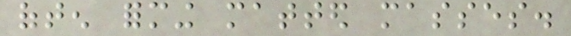often forming matted masses.
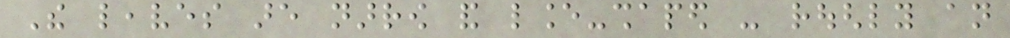The leaves are narrow and lance-shaped - roughly an
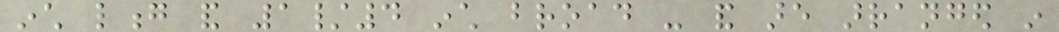inch long and 1/4 inch broad - and are arranged in
